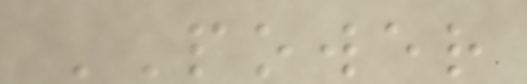POWER
